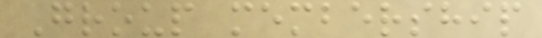Group membership
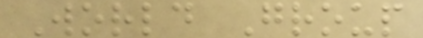World Group
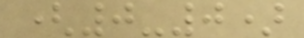(0-0)
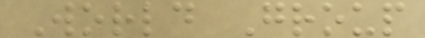World Group
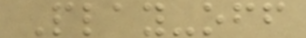Play-off
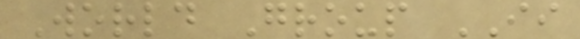World Group II
